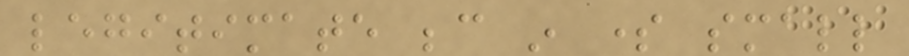legitimate because in some small
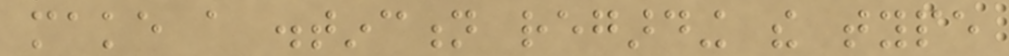make a distinction regarding the type
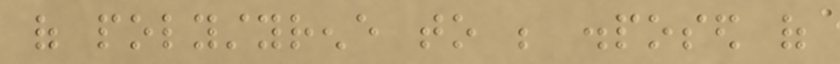of polystyrene to be disposed of
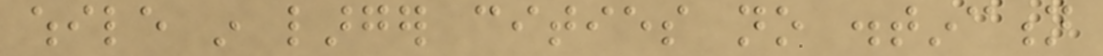while in larger cities no distinction
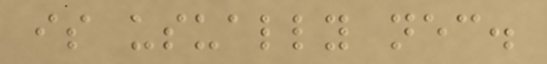is usually necessary.
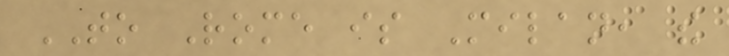TO Rome is Milan, the
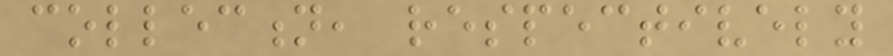collection, respectively
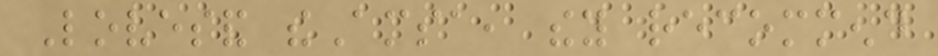Lovesand theAmsa, they recommend
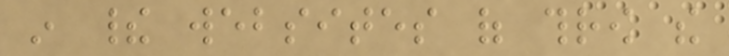in their websites of throw the
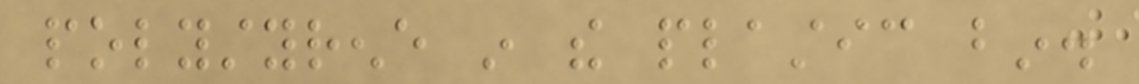polystyrene in the plastic bin.
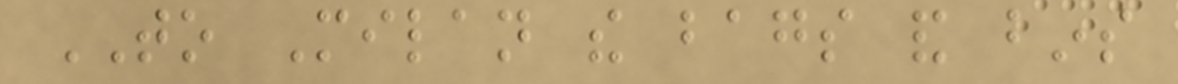TO Milan the bags and bins
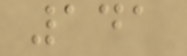141
